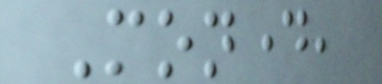Monday,
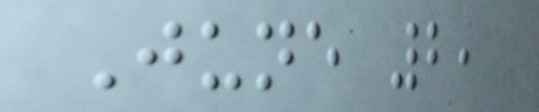June 2,
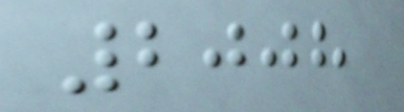2008
